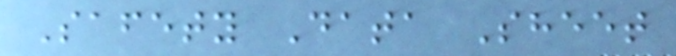Safety Data Sheet
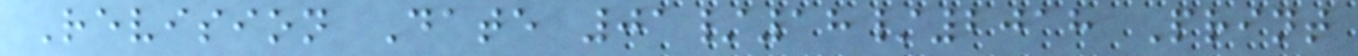Revision Date 01/18/2018 Print
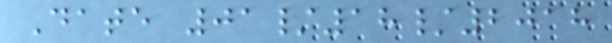Date 01/18/2018
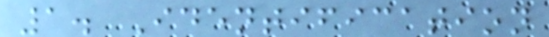1. Identification
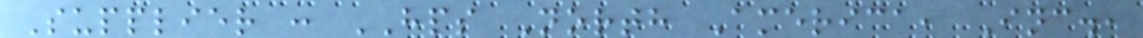Supplier : HPS North America, Inc.,
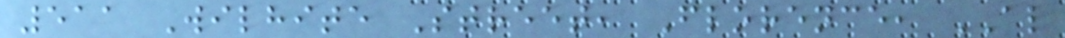511 Wilhite Street, Florence, AL
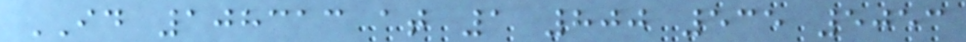ID 108313 at 1 800 535 5053
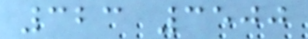323 3500
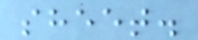sheet.
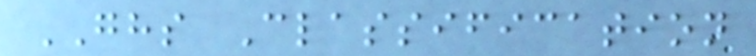GHS Classification
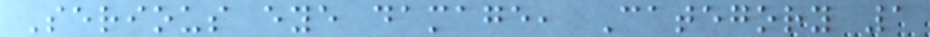Serious eye damage, Category 1
